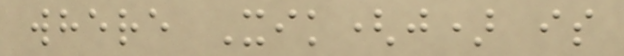where Xik(j) is
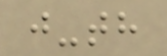j-th
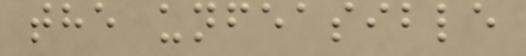the unfeasible
